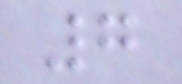7
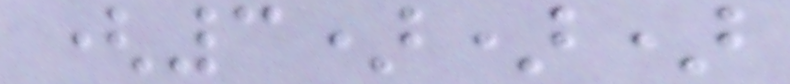(3)))
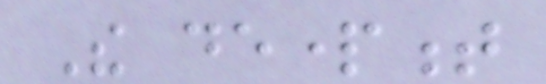The department
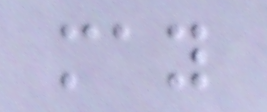may
